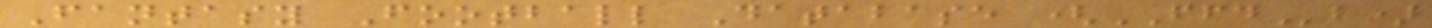Fantasy Football Database (FFDb)
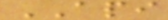API
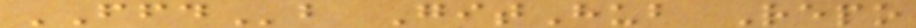FFDb GitHub Repo
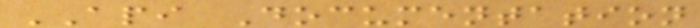API Documentation
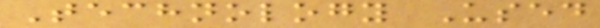Technology Used
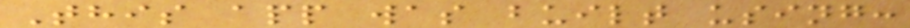This app was built using:
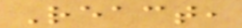React,
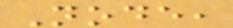Node,
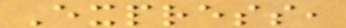Express,
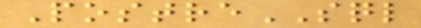PostreSQL
